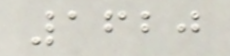1620
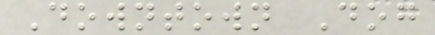Downtown Dog
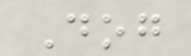Dog
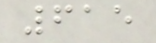615
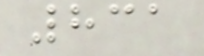831
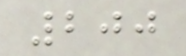200
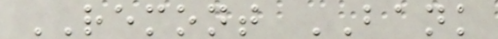REMONT BANK
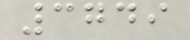3749
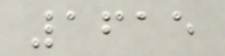1615
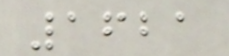1621
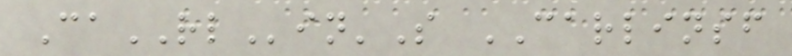CaRLin'S CARLINSF
